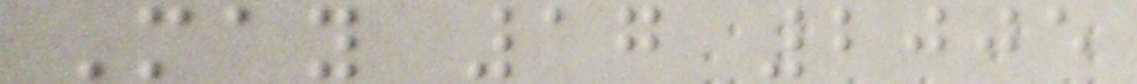May 17 2005
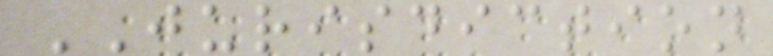JURISDICTION
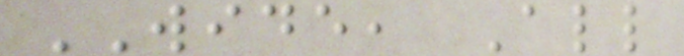WIDE, All
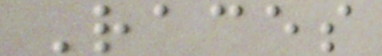Races
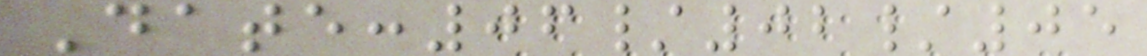Date:06/02/05
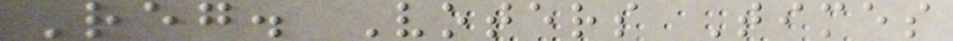Reg. Voters Times
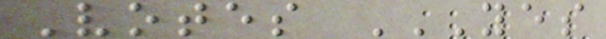Votes YES
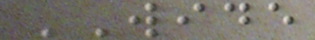WIDE
